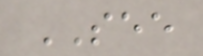SEE
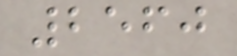2560
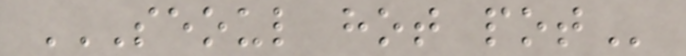SEOUL HOT POT
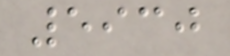5930
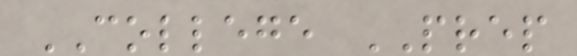COLLEGE PREP
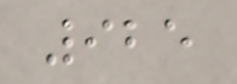925
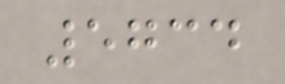5734
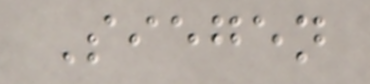Siegen
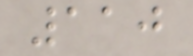110
